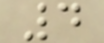4
